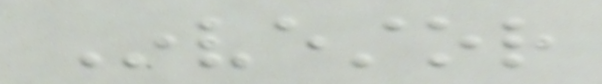Investor
